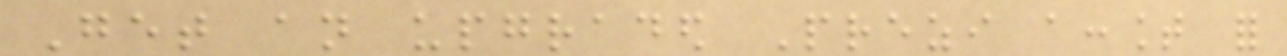Get an upgraded Prezi account for
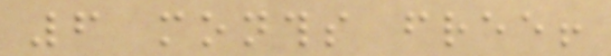6 months free!
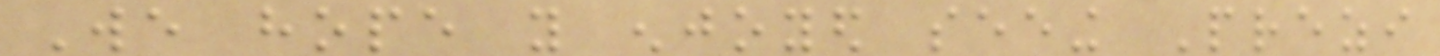We hope you enjoyed seeing Prezi
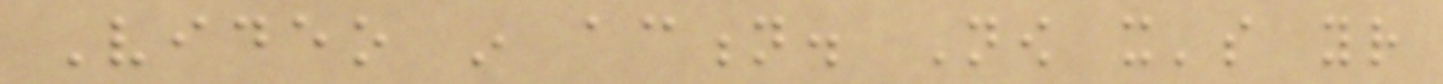Video in action. Now it's your
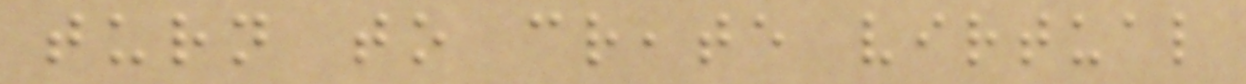turn to create virtual
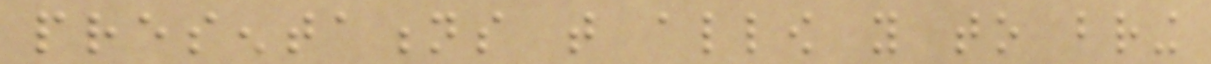presentations that allow you to bring
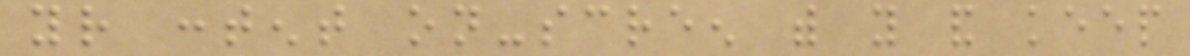your content on-screen with you and keep
